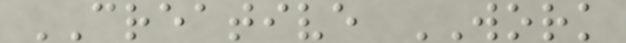CREATIVE WORK
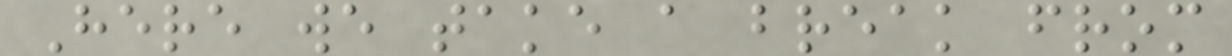Here we take a break from
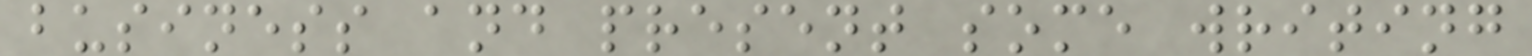business and present some writing
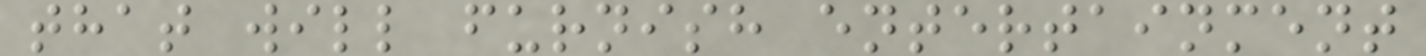that will furnish entertainment
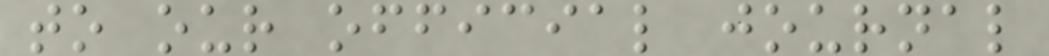to our official journal
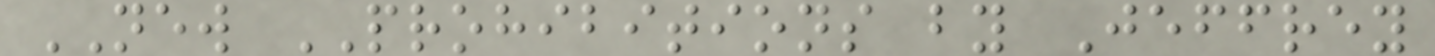NEW PROHIBITIONS by Jeffrey
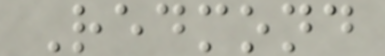Redmond
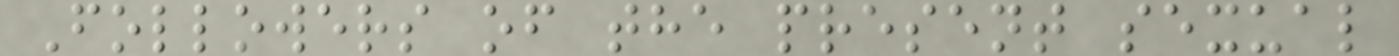Followers of the present sexual
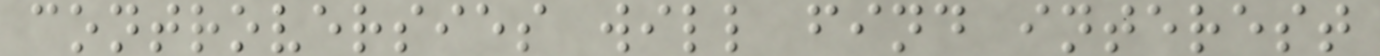controversies will find interest
